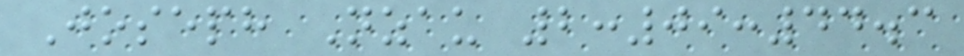Joseph Nzau 2:09:44.3
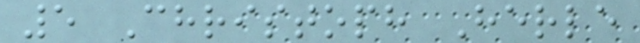5 Christoph Herle
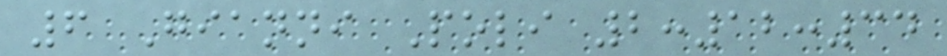6 Gianni Poli 2:12:34
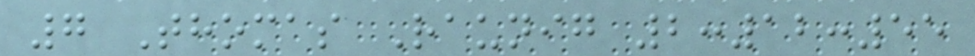7 Thomas Raunig 2:12:55
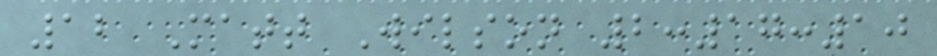12 Matt Wilson 2:17:10
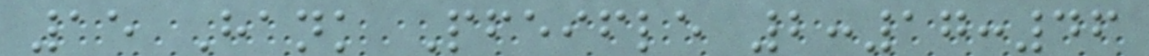15 Hank Pfeifle 2:17:46
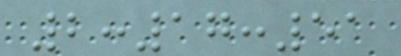2:17:51
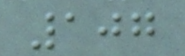107
